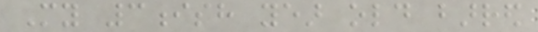My 3ish year old barred
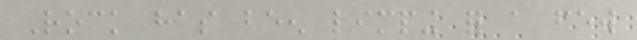Rock has been limping for a few
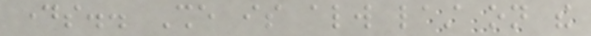days.. She is always last on the
